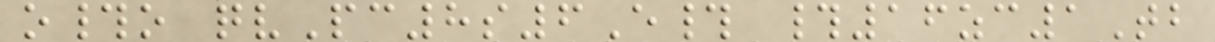o#o qvPc8s6E# #16zc1Tb
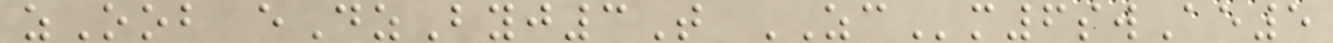zOob eDzByj3T ZCm6swAe5
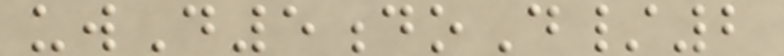uwD5doD/2
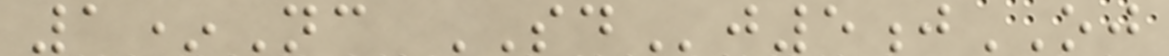1*Nc SDj5jOJ
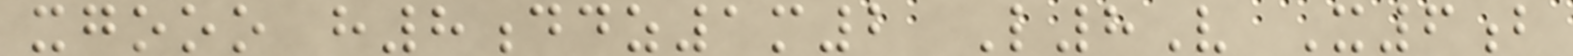xgooo h8ddz1m2 L8V X6b
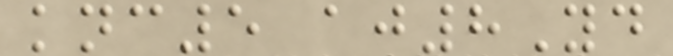knc5 aj8Yd
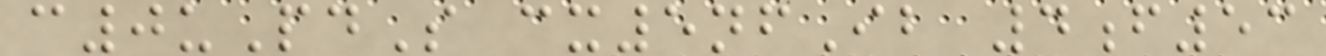c0uPdS cx5nfIb 4f53
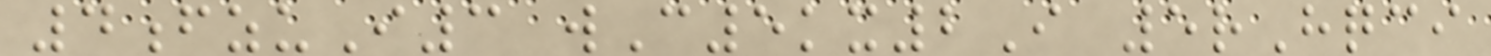4fzuI3 wC5kx2I 5rHqci
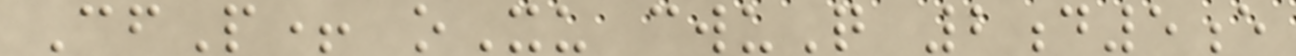CfP+ oXu cwuQ 2d5e
